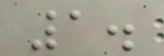1.
